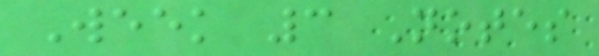Week 3 Notes
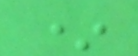*
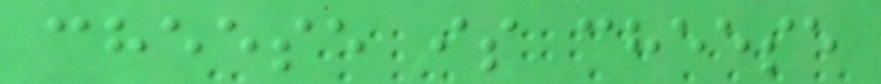cheese is cheese
